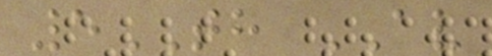5TH AV
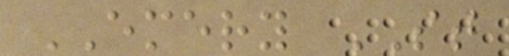EMERY ST
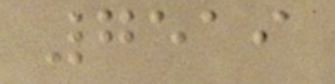7519
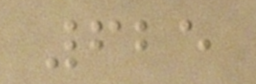625
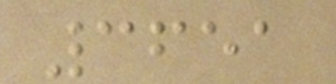3651
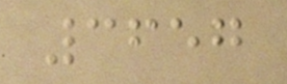3657
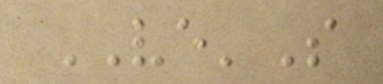VE'S
